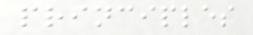principles
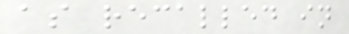as recalled in
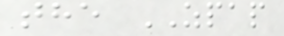the ZPAP
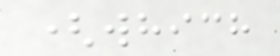(which
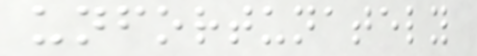unfortunately
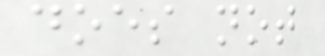does not
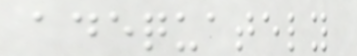adequately
